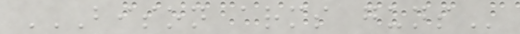BISON ARMS GUNS
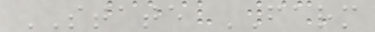STATE FARM
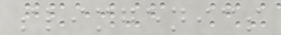slimgenics
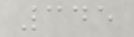345
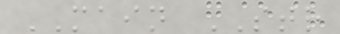MAIN STR
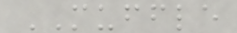MUFFLE
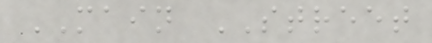MAIN STREET
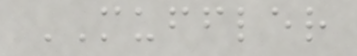MUFFLER
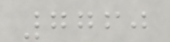7760
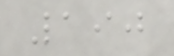190
